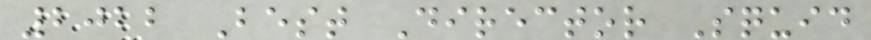2022 Best Director Squid
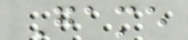Game
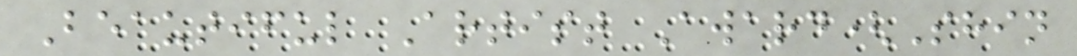Beautiful Artist Award(Shin
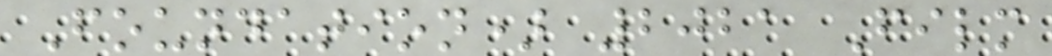Foundation) 2021 Film
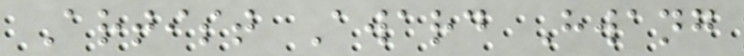Artist Award Hwang
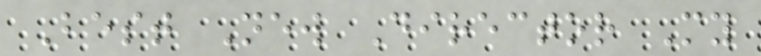Best New Director My
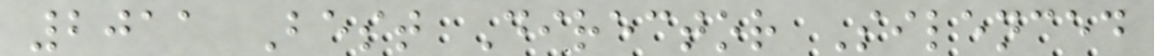2011 Best Director Silenced
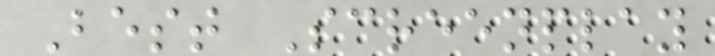Best Screenplay
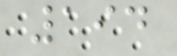194
